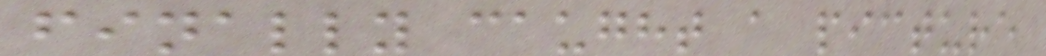finally caught a picture
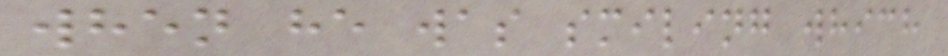when he was smiling which
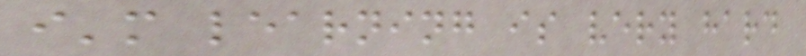i'm learning is very hard
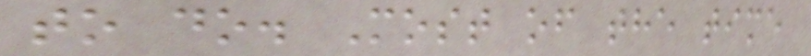to do. Most of the time
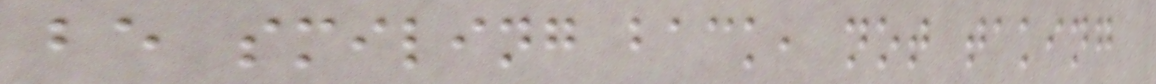be smiling back, not taking
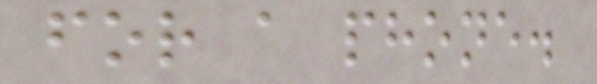for a phone.
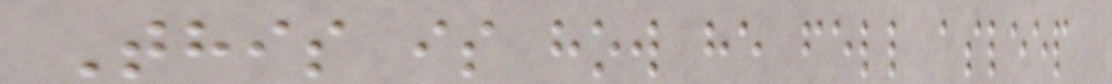This is how he fell asleep
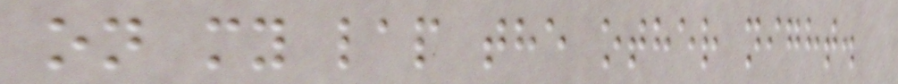on my lap the other night.
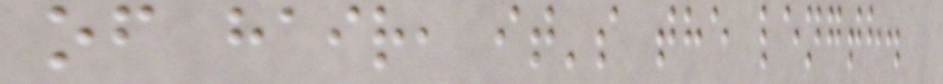of hair, it's the length.
